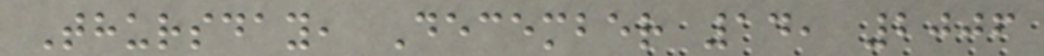Thursday, December 14, 2006
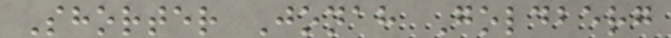Shorter Jonah Goldberg
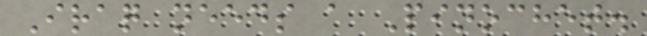Iraq needs a Pinochet.
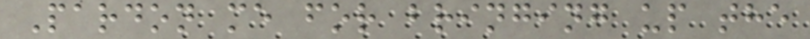Pardon me for bringing up the
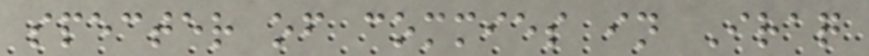specter of commies in Iraq
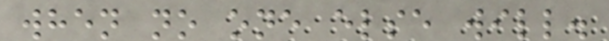when no one else will.
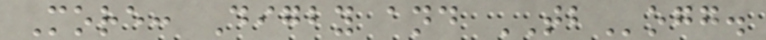More: Digby and TBogg.
